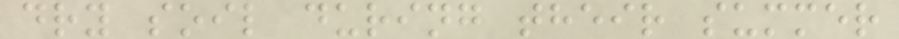dry soil during their summer
